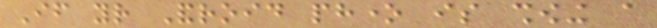If your Android phone is showing a
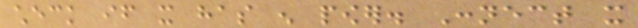check if it has enough power. Connect it
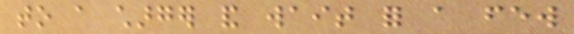to a charger and wait for a few
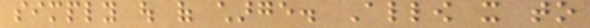simply out of charge. Allow it to
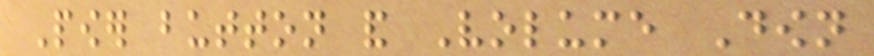Power button and Volume Down
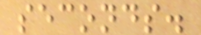seconds.
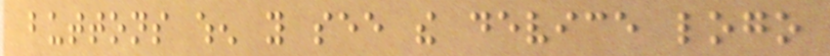buttons when you see the device logo
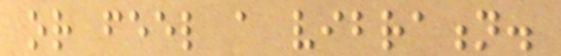or feel a vibration.
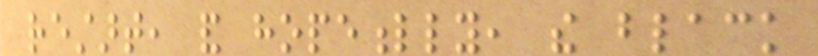restart, and hopefully, the black
